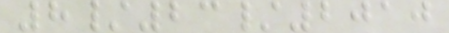8/23/2010
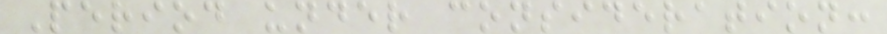Period under consideration:
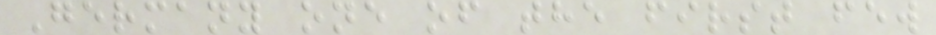Germany one of the first few
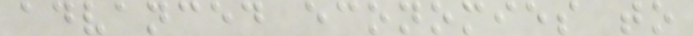advanced economies to
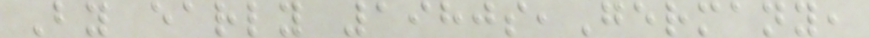By early 1980s,Germany,
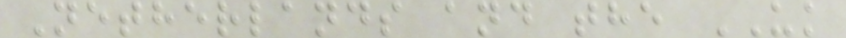Netherlands and the UK
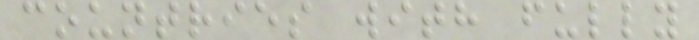countries with fully
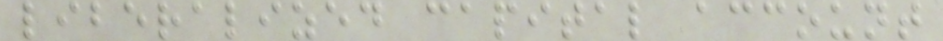liberalized capital account
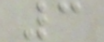3
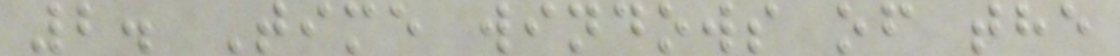2. Time windows of the
